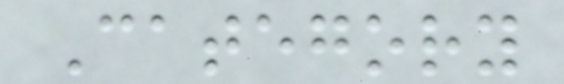Category
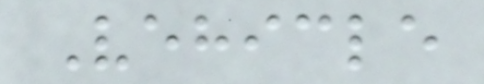Vehicle
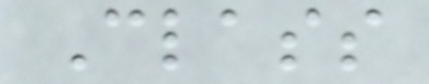Class
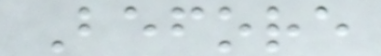Before
